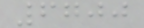6700
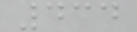434
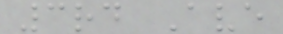3rd Ave
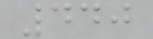440
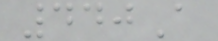440A
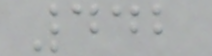442
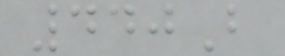440B
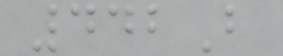442B
